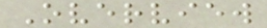Overview
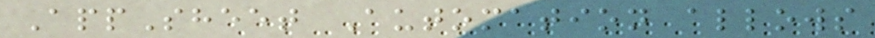AppSheet Automation allows
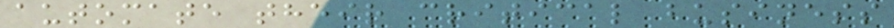automate their critical business
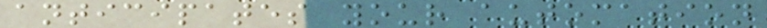anticipates your automation
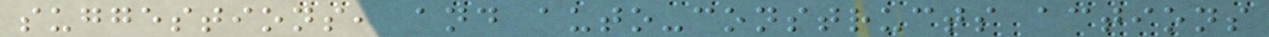suggestions, and auto-constructs actions
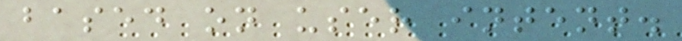based on user intent.
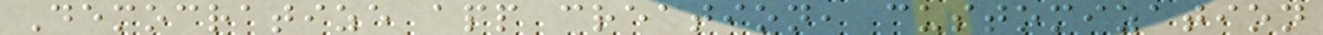Democratize app creation, customization
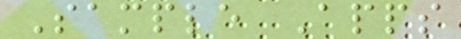Sample Apps
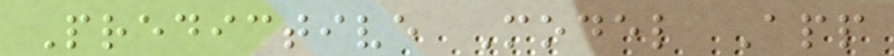Predictive Model App
